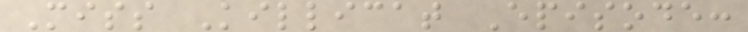Miss Killicat Episode:
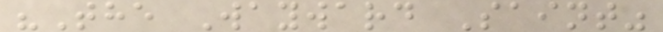"The Wayward Saint"
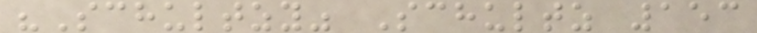"Schultzy" Schultz 153
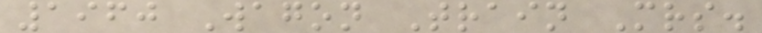1960 Wagon Train Mrs.
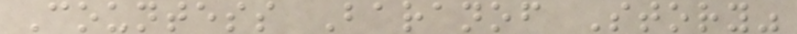Countess Baranof Story"
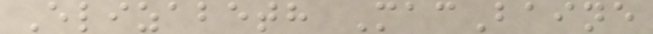Elizabeth MacBaine
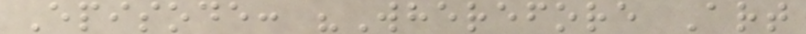Episode: "Wherefore Art
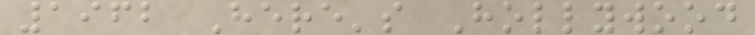1962 Here's Hollywood
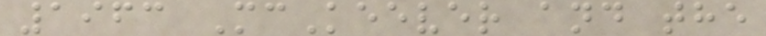1963 McKeever and the
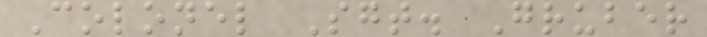Colonel Sgt. Gruber
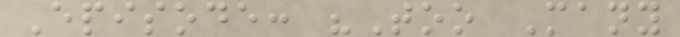Episode: "Too Many
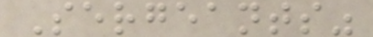Sergeants"
